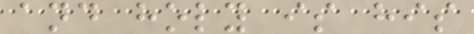and holy is his
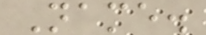Name.
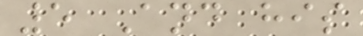5 And his
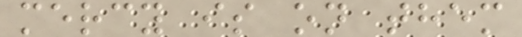mercy is on them
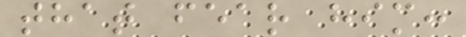that fear him:
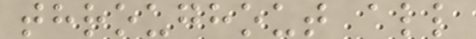throughout all
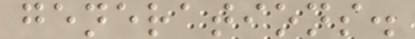generations.
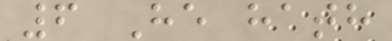6 He hath
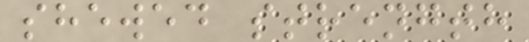shewed strength
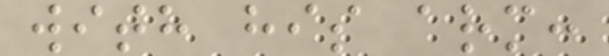with his arm:
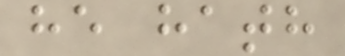he hath
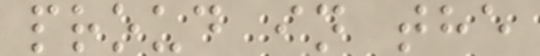proud in the
